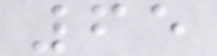65
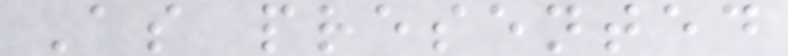As presented
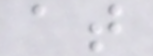at
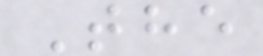The
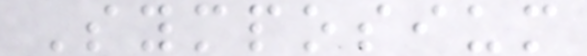Symposium
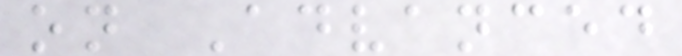on Advanced
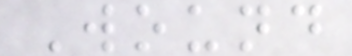Wound
